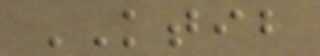KTIB
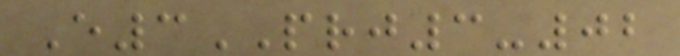E3PRJ3-02
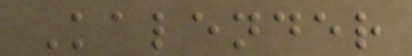Kalender
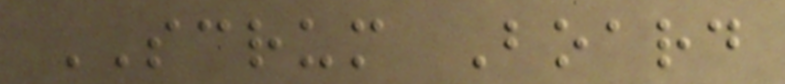SCRUM Board
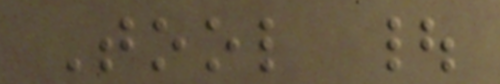Tool |
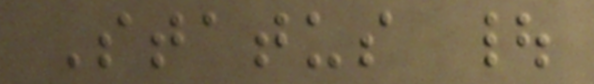Status |
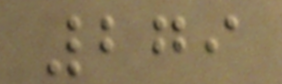279
